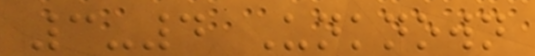3-4 Unknown
